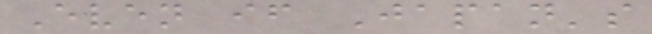Even if Japan's
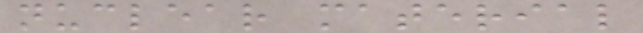nuclear material
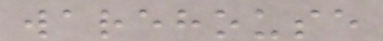warehouse
